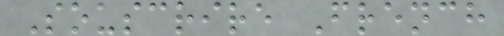Souscrire French
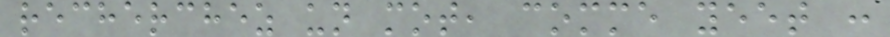recherchez un mot, comme yeet :
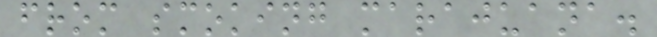from smoking marajuana.
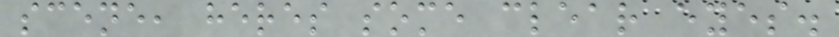scene, heres some clear eyes.
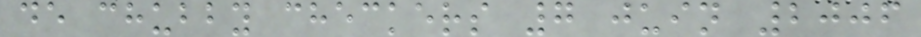de chubby checkers 7 juin 2006
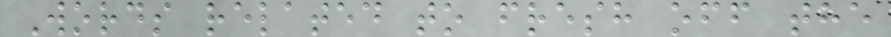Words related to fresh off the
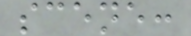scene:
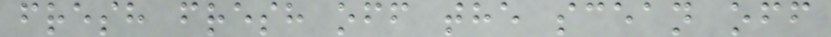fresh fresh off the scean off
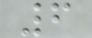6
